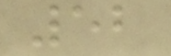52
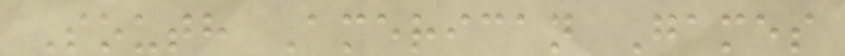South American Games
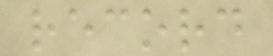record
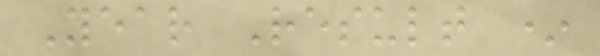Year Result *
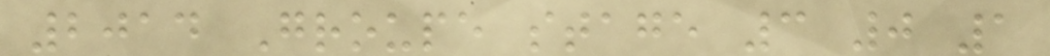2014 Groupe stage 3 0 1
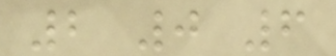2 0 6
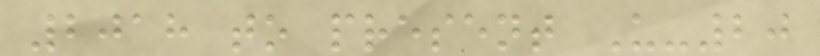2018 to present U-20
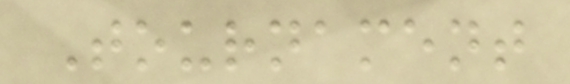Tournament
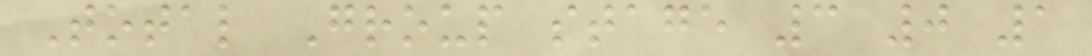Total Group stage 3 0 1
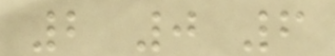2 0 6
